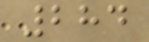284
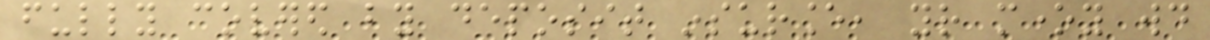fully covered by deposit insurance, your money would
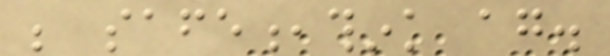be safe,think again.
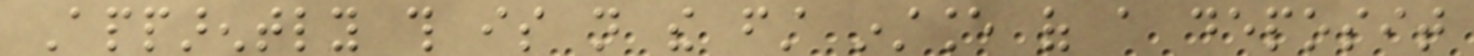Apparently this is not the first instance of a deposit
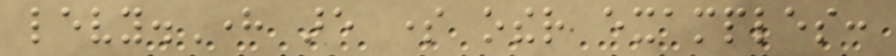levy.Here are some other examples:
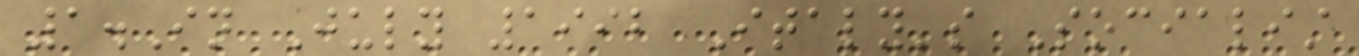1.In July 1992 Italy's Socialist
